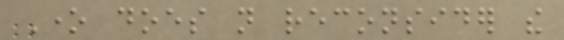One does not reconsider the
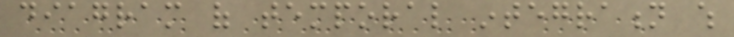diagram of temporal integration which
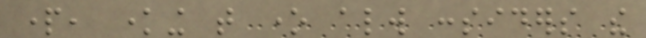part, knowing that one always considers the
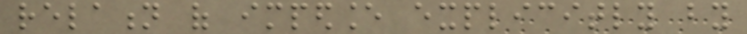relation of impedance explicitly by
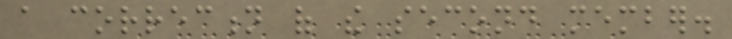a correction of the second member.
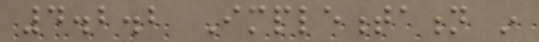4.2.2 Implementation in
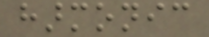harmonic
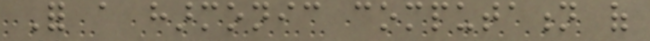For a harmonic computation of
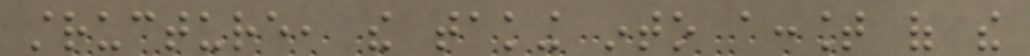structure, the taking into account of the
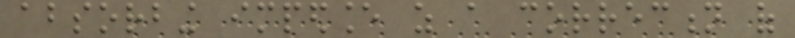absorbing impedance as a correction of
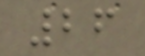26
